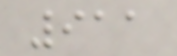911
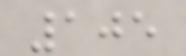105
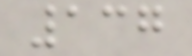137
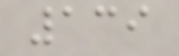139
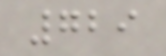729
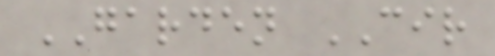GARDEN CIR
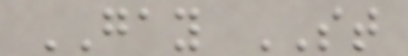GAY ST
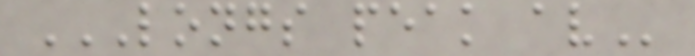LONGS PEAK AV
